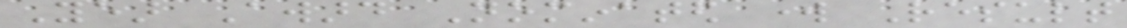Year Award Nominated work Result
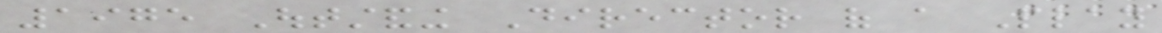1975 Outstanding Director of a Play
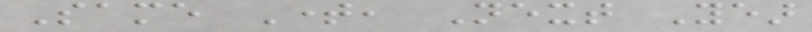Same Time, Next Year
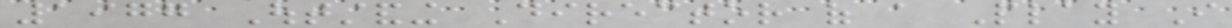1977 Outstanding Director of a Play I
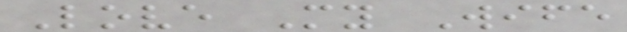Love My Wife
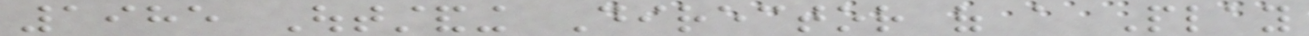1985 Outstanding Director of a Play
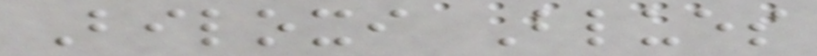Biloxi Blues
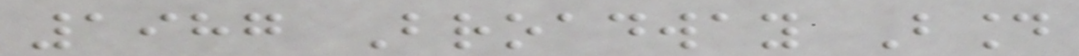1987 Broadway Bound
